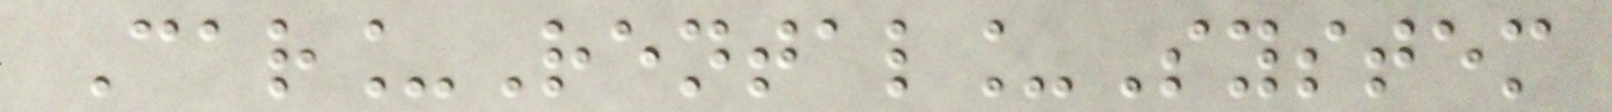Car_Rental_System
